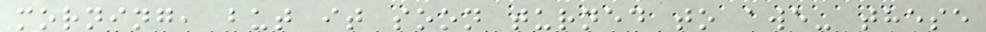morning, but it soon turned to awe- these
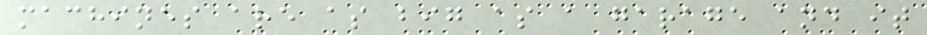machines are as big as a garage and it
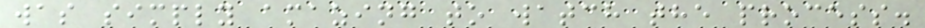was simply amazing to watch the process.
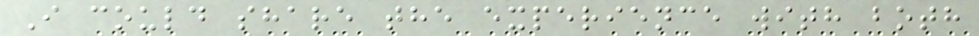I could share the experience with both
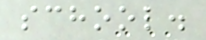school.
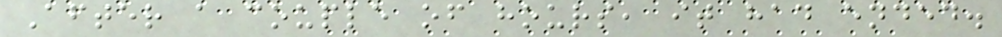After a couple of hours, it had ended.
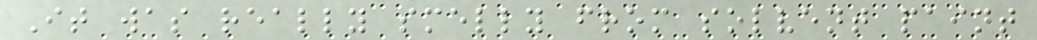It was really smelly from solvent paint
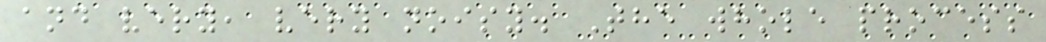and very, very noisy. The whole process
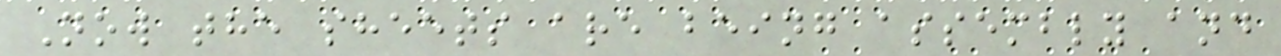Now the sheets are being assembly and
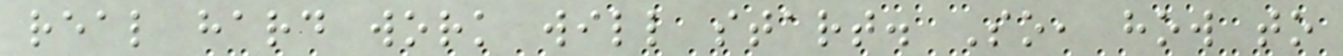real hard work will start. So, how to
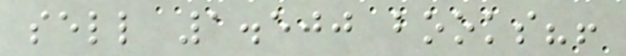sell 1.500 books?!
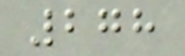278
